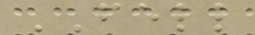FELL
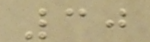30
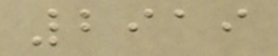2919
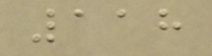118
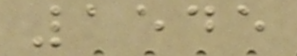1545
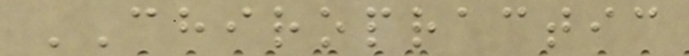CHIROPRACTIC
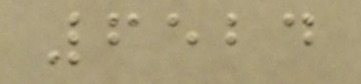6524
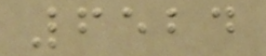6524
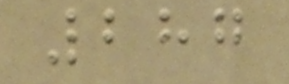287
